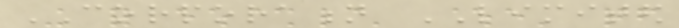CORPORATION LIMITED
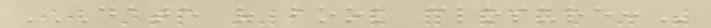DATE OF BOOK CLOSURE:
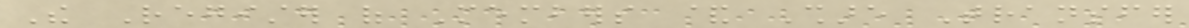The Register of Members & Share Transfer
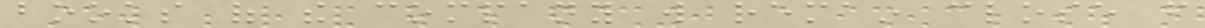books of the company will remain close from
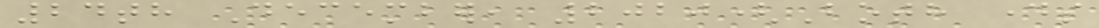24th December, 2020(Both days
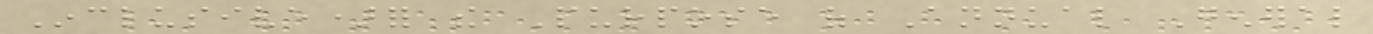Inclusive)for the Purpose of Annual General
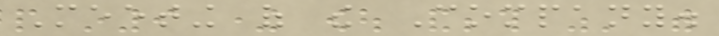Meeting of the Company.
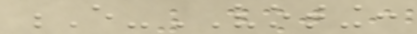E-VOTING:
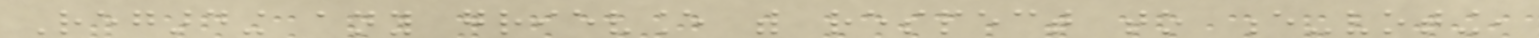Regarding any grievance with respect to e-voting,
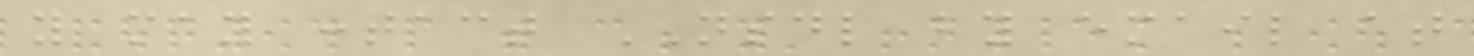you may contact NSDL by email at
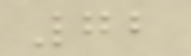72
